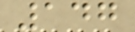147
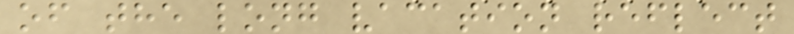of the long vacation reflect
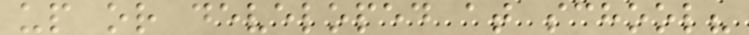up or developed at school?
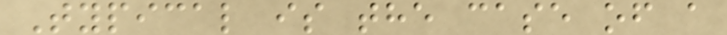Typical is the case of a
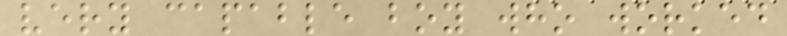very capable boy who worked
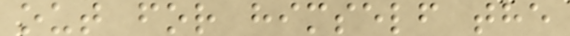out for himself the
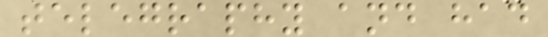telegraphy and had
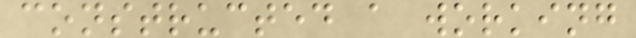constructed a working
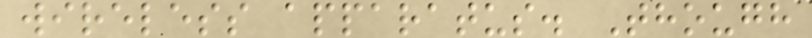wireless apparatus. Though
